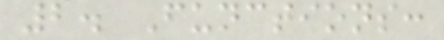2. Functions:
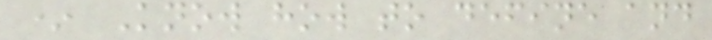* Know how to define and
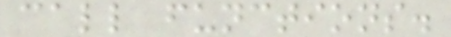call functions.
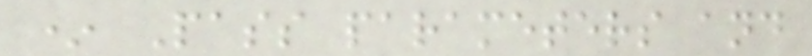* Pass parameters and
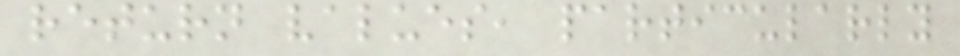return values, particularly
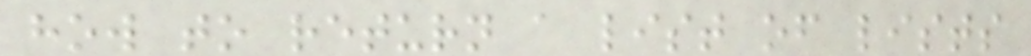how to return a list of lists
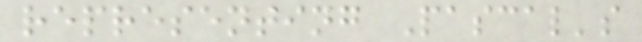representing Pascal's
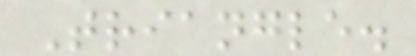Triangle.
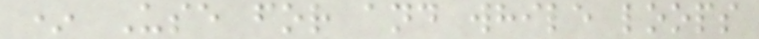* Use for and while loops
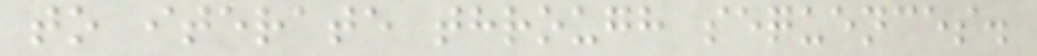to iterate through sequences.
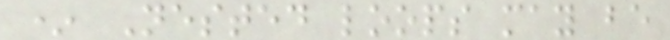* Nested loops may be
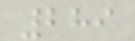289
